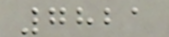7821
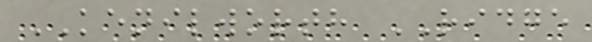KENILWORTH RIDGE
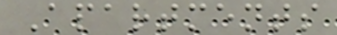Apartments
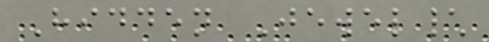Hidden Jewel\
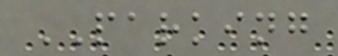PARKING
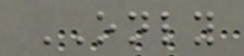ONLY
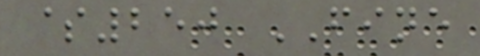$250 FINE
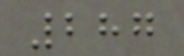287
